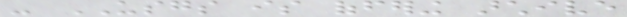- USGS is offering archive
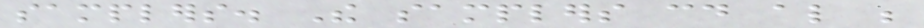samplers. The samplers could also be
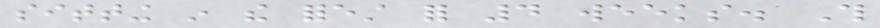sitting in the forest for 4 weeks. This
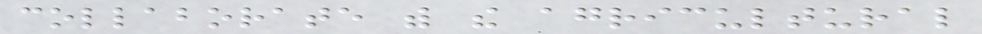collaborate with the agricultural
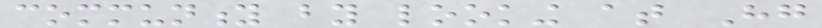community by looking at Hg
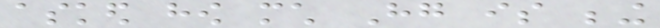asked how much Hg is being
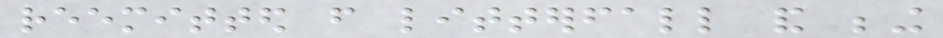reemitted from litterfall and being
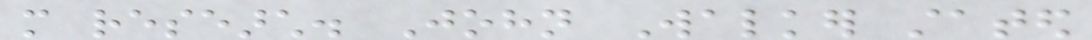more research. John Walker stated
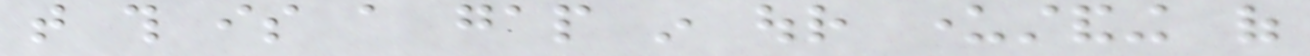that this is a gap in our understanding of
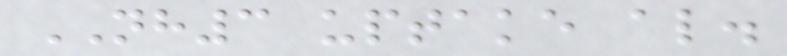NH3 uptake also.
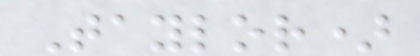Taylor)
